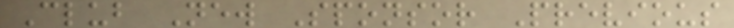Club New Sponsor Previous
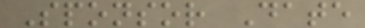Sponsor Date
